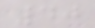40
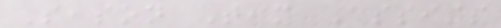Season Team Assists
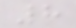8
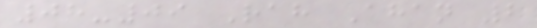08-09 Rah Ahan 2
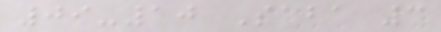09-10 Saba 3
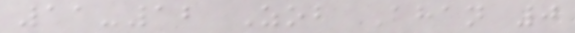11-12 Zob Ahan 0
